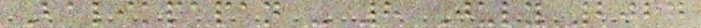Balikpapan - 8 July 2024
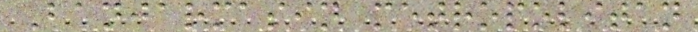Banjarmasin metropolitan
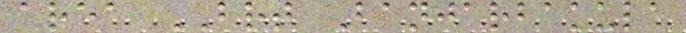area BRT Banjarbakula
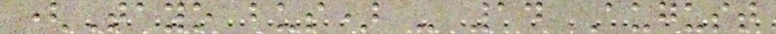(Tayo bus) - 14 August
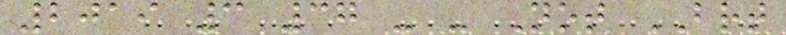2019 3 37 - - Not BRT
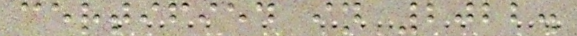certified in 2022.
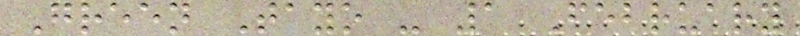Green Tayo - 1 February
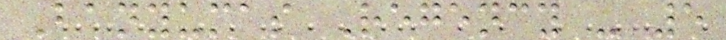Banyumas Regency - 5
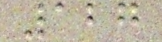127
